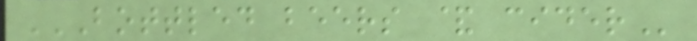BOTTLED BEERS & CIDER
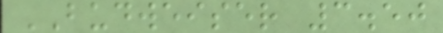BUDWEISER 3.50
